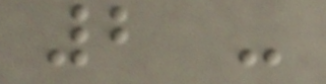2 -
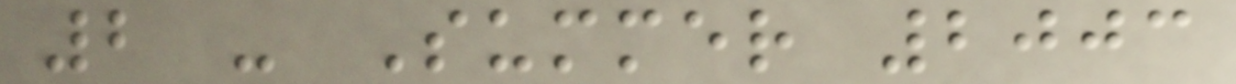2 - Summer 2003
